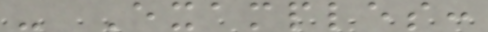- Examples:
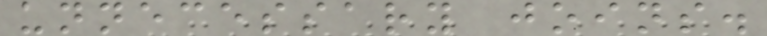unnecessary joins.
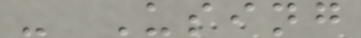- Using
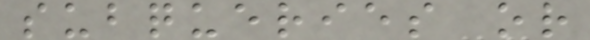subqueries or
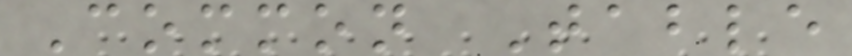Common Table
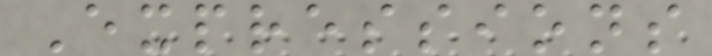Expressions
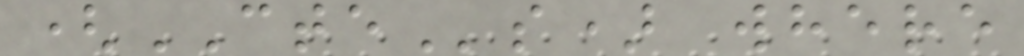(CTEs) where
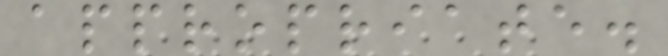appropriate.
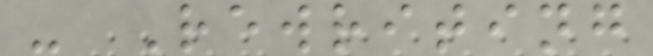- Rewriting
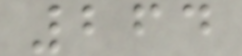264
